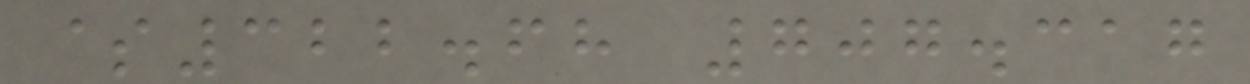$322.68 707.317
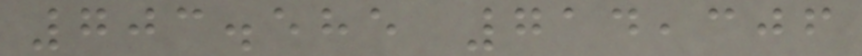703.585 714,306
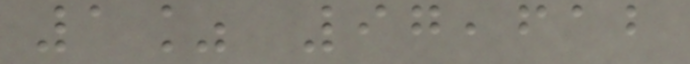1% 97,612
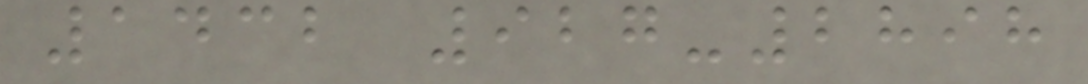1432 927-2898
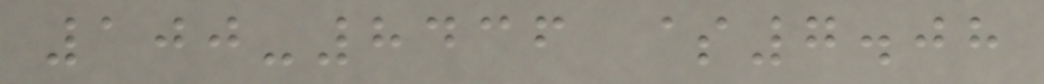100-8436 $7.08
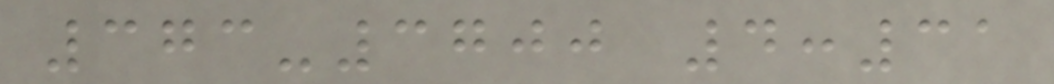373-3700 4:31
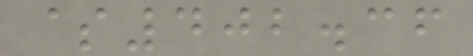$402.36
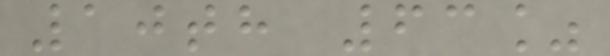10th 63%
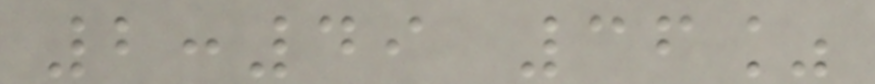2:49 36%
